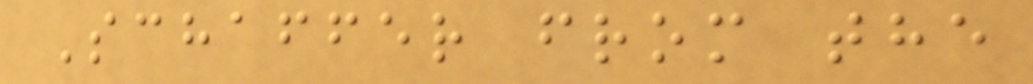Schaffer from the
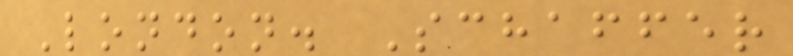London. Schaffer
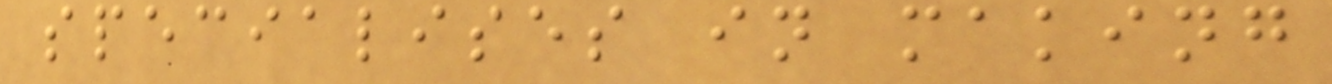specialises in making
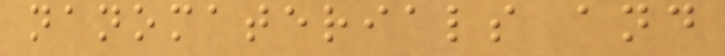nanomaterials and
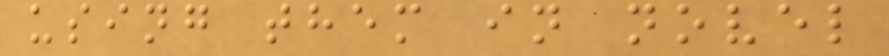using them in novel
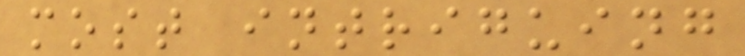most intriguing
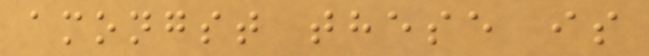amongst these is
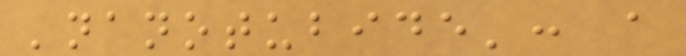'nanotubide': a
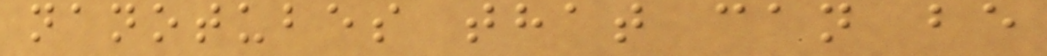nanotubes that can be
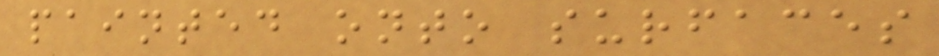painted onto surfaces
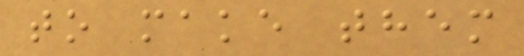to make them
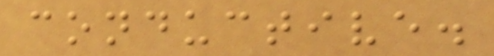conductive.
